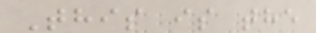This is the
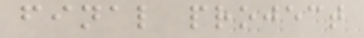final project
